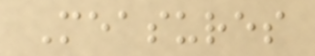Measures
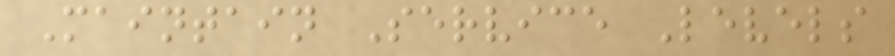Maintain Service Levels
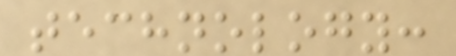technology:
